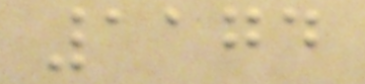1174
